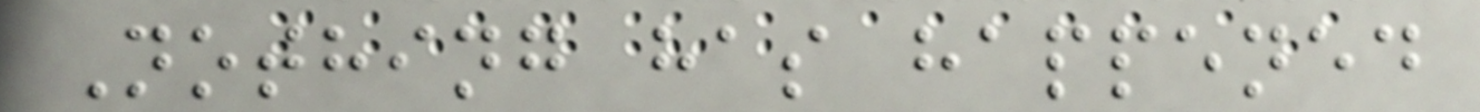Nothing has happened
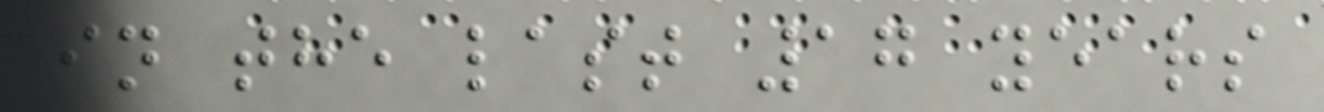in the last 17 years
